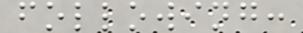following:
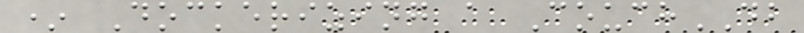* Dockerizing a CouchDB
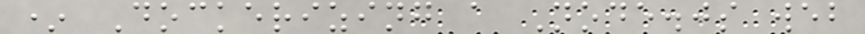* Dockerizing a Node.js web
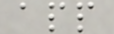app
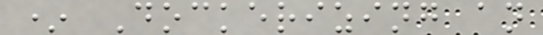* Dockerizing an
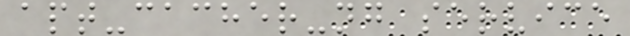apt-cacher-ng service
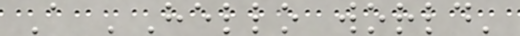A 'Hello world'
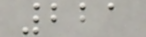221
